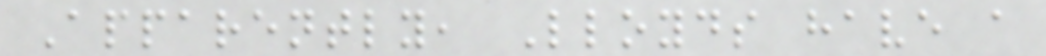Apparently, Lloyds have a
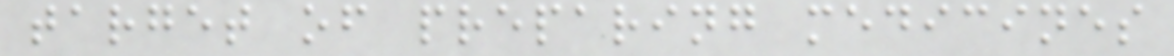target of preparing medicines
